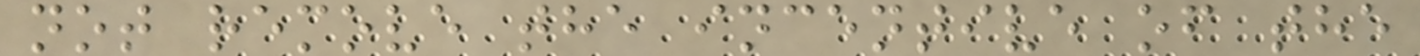not remove the incentive of the
